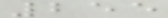255
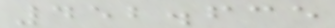452.635
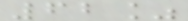62%
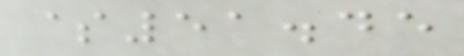$51.45
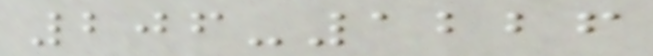206-1226
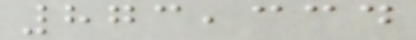873,334
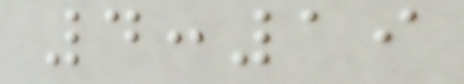4:19
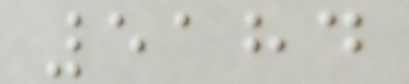5184
